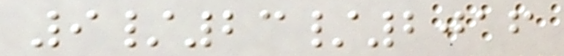9/23/2016
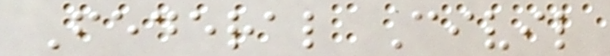Federal Civil
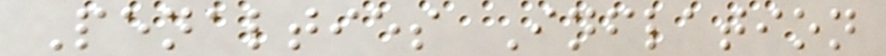Penalties Inflation
